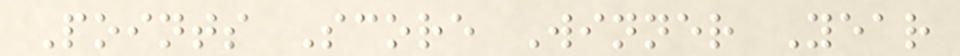Points Score Winner Year
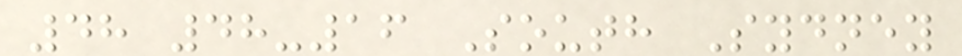48 48-16 South Sydney
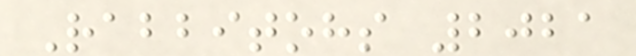Rabbitohs 2021
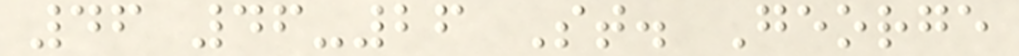46 46-26 St. George
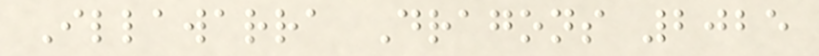Illawarra Dragons 2025
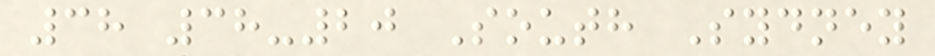38 38-20 South Sydney
